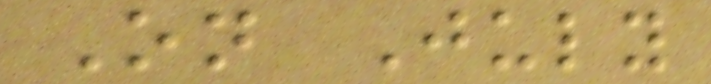On July
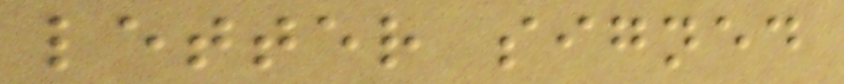letter signed
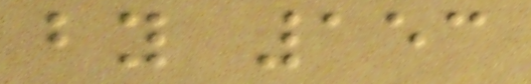by 153
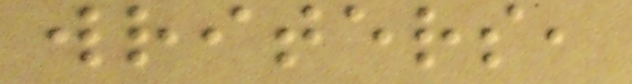writers,
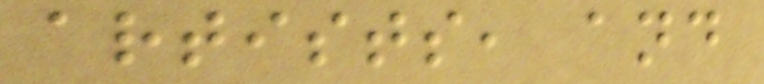artists, and
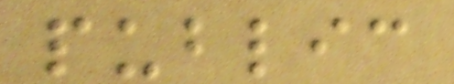public
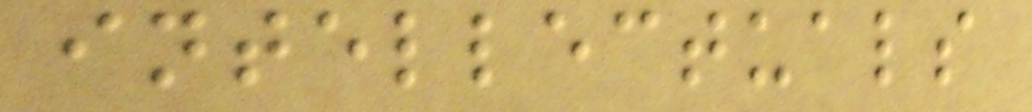intellectuals
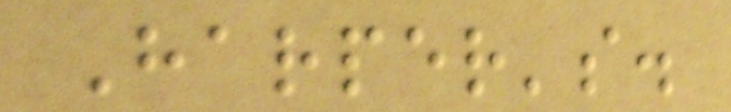Harper's.
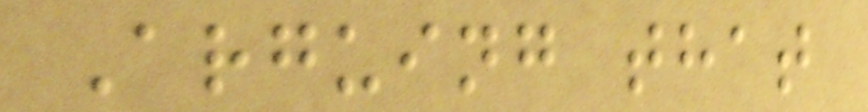Arguing that
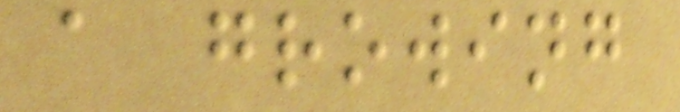a growing
